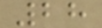28
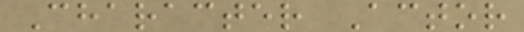Character Actor
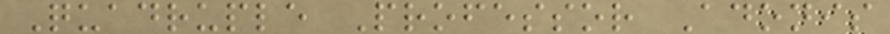Quadruple Professor Adonis
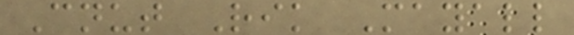Cnut Rik Mayall
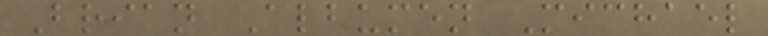Brian Albumen Michael
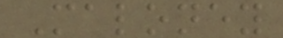Maloney
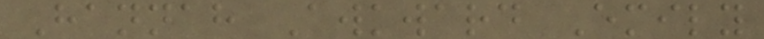Hannah Awkward Emily
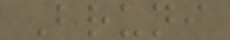Bruni
